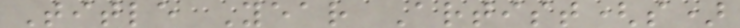Title Year Artist(s)
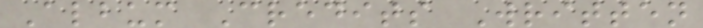Album Credits Written
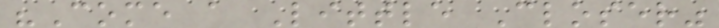"Come a Little Closer"
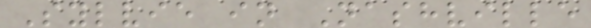Sylvie in Nashville
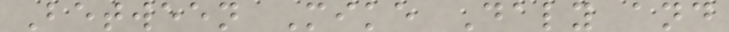Between Mike Daly and
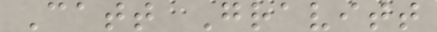Catt Gravitt
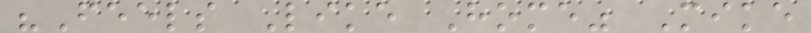"Feels Like Home" Mike
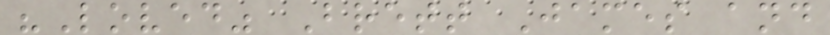"Loved" Brett James and
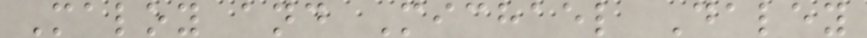Maloy and Michael Daley
